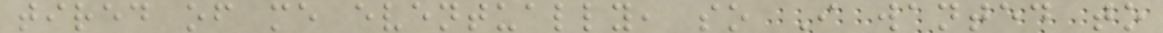tired of me eventually, so I wanted to
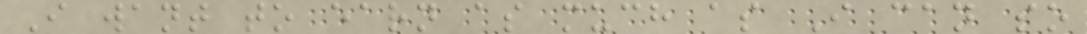I want to earn as much as I can so
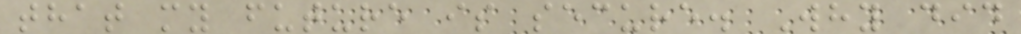that my future is secure. Why did
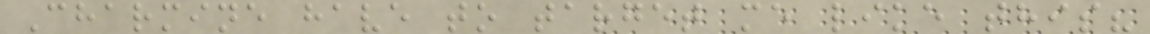Charmine have to target me like this?
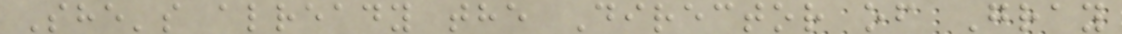She's already the Director of Gray
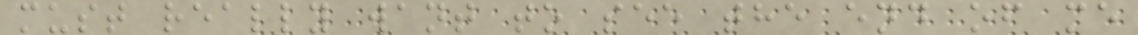must really want to see the end of me
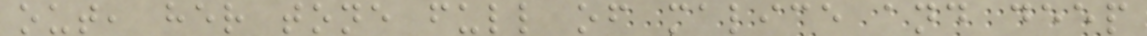out, her tone full of malice and deep
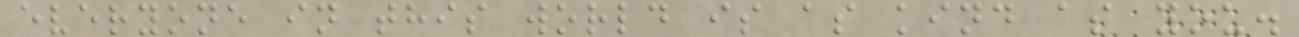everyone in this world is as kind as you.
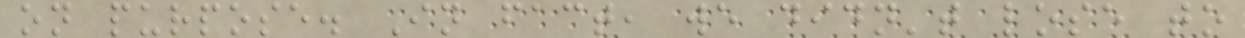on purpose. In fact, we didn't lose to
